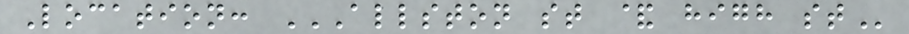Location: ALLSTON ST & HIGH ST
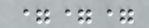===
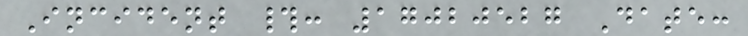Incident #: 17020527 Date:
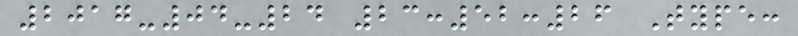2017-04-24 23:52:26 Type:
